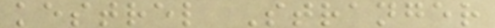kestrel Stranger
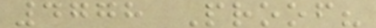4778 Proof?
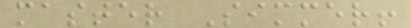master Simmer!
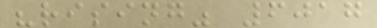"rising" 6017
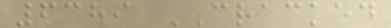6389 CRACKED
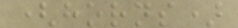(horns)
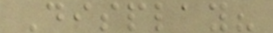Display?
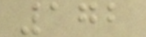172
